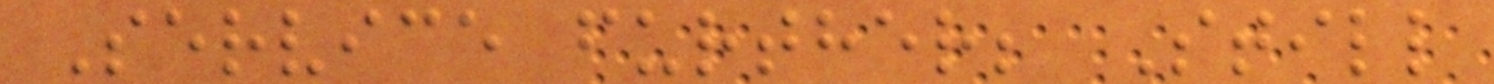Service further; Still
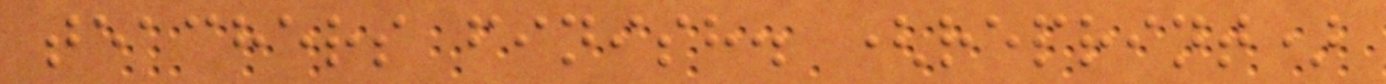teachers finish. (reprint)
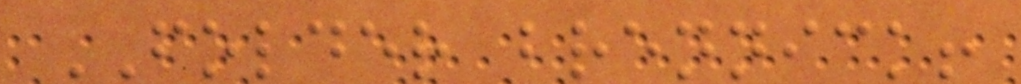FOLDER brennick!
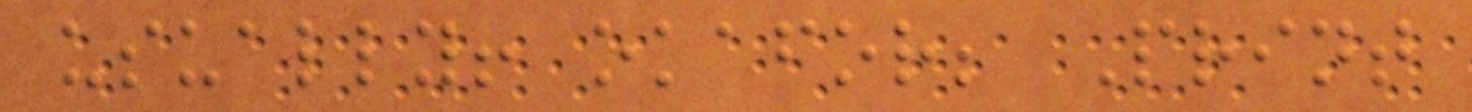usually! okafor; Print
